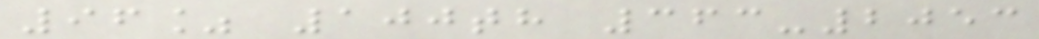96% 100th 363-2053
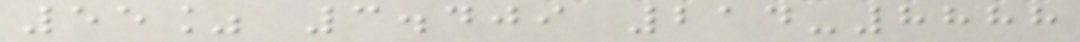55% 3.409 214-8888
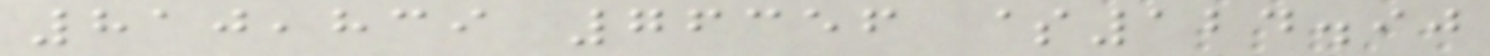810,839 76356 $124.90
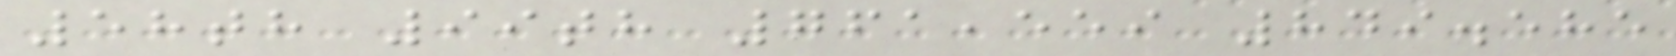58th 99th 761,559 849.585
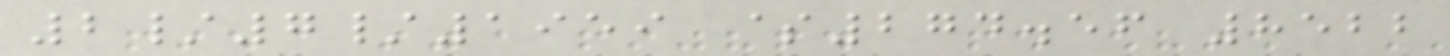2/7/1959 $274.56 8522
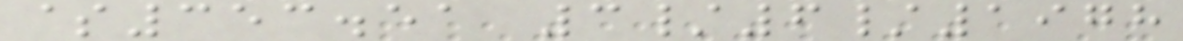$353.51 3/6/1978
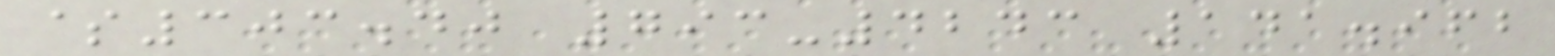$303.40 793-4243 141.962
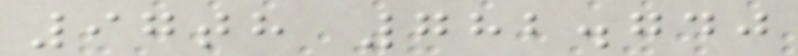97th 782.740
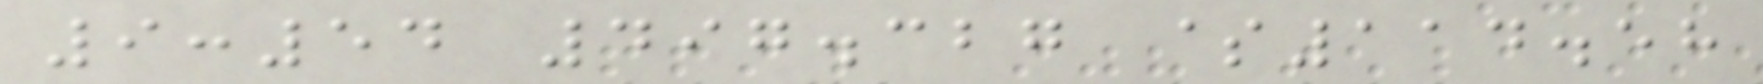9:54 497.327 $114.58
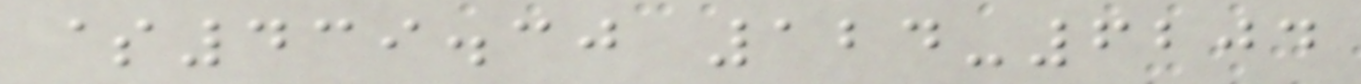$439.30 124-6204
